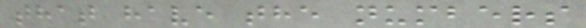that have the numbers
